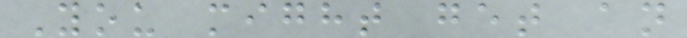You might get an
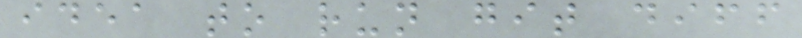idea to run git diff
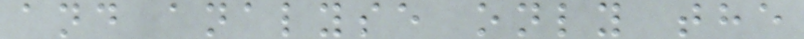and analyse only the
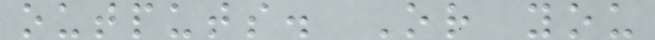outputs. Or you
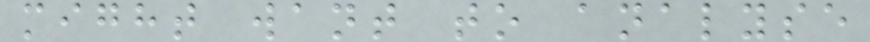might want to analyse
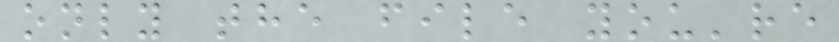only the file you're
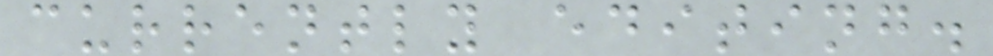currently editing.
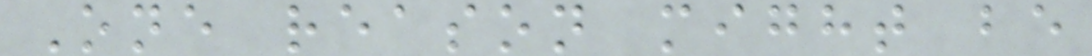One reason might be
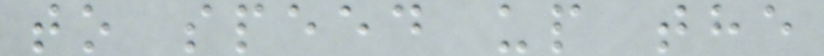to speed up the
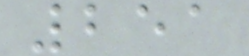251
